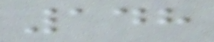148
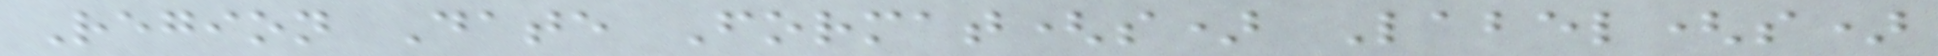Region Date Format(s) Label(s)
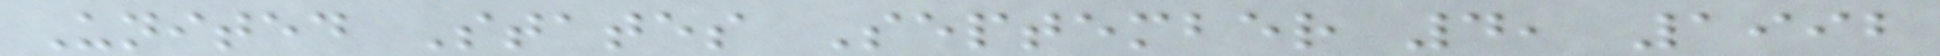United States September 4, 1992
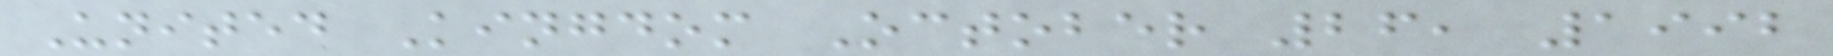United Kingdom October 26, 1992
